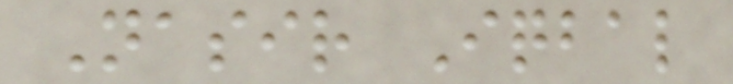Nasir Iqbal
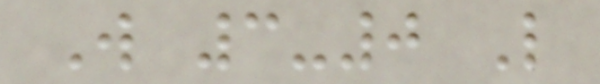W 3-0 L
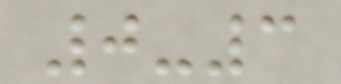0-3
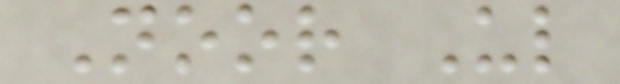Noor Ul
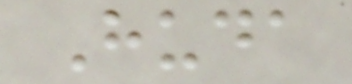Huda
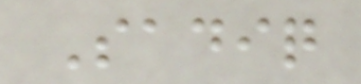Sadiq
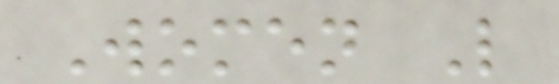Women L
